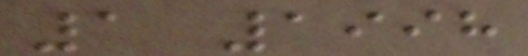1 1998
